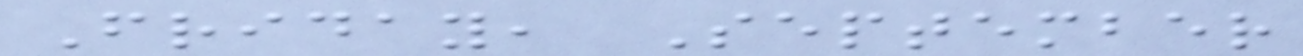Friday, September
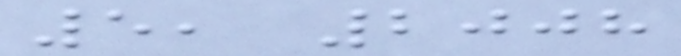5, 2008
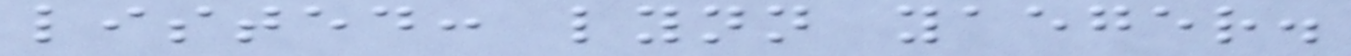listed: lynn yaeger.
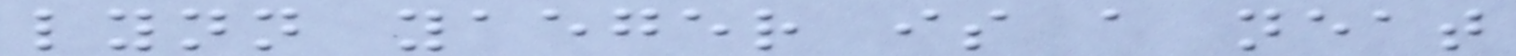lynn yaeger is a neat
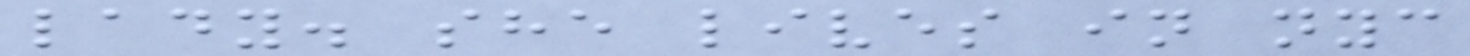lady. she lives in nyc
